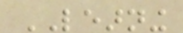LEARNING
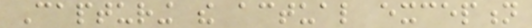Capturing the actual exception
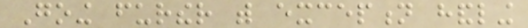Going further with exception handling
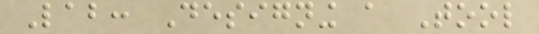Lab: Designing a Tool
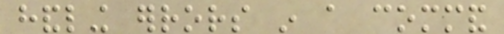handling errors in a command
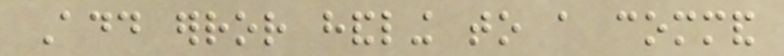Add error handling to a command
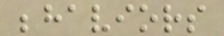behaviors
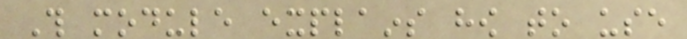This module explains how to use
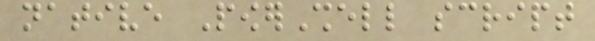native PowerShell script
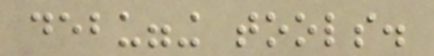debugging tools.
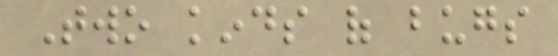Two kinds of bugs
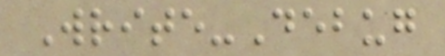Write-Debug
